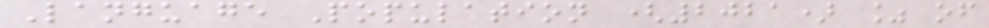Language Population (2021) % of
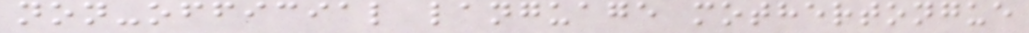non-official language mothertongue
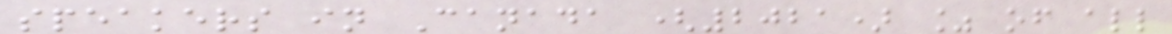speakers in Canada (2021) % of all
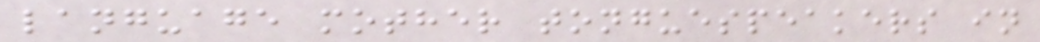language mother tonguespeakers in
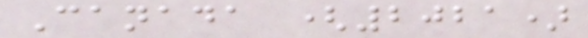Canada (2021)
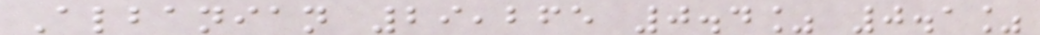Albanian 29,265 0.4% 0.1%
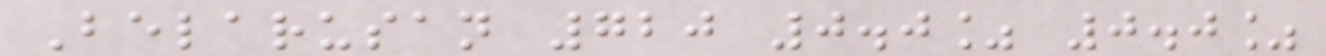Belarusan 720 0.0% 0.0%
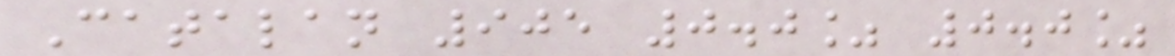Catalan 905 0.0% 0.0%
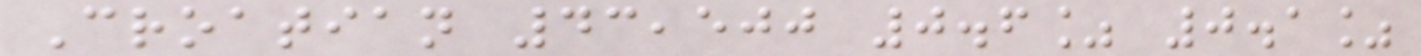Croatian 43,500 0.6% 0.1%
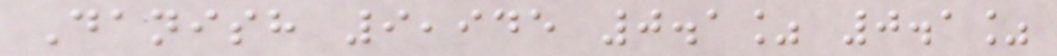Danish 9,945 0.1% 0.1%
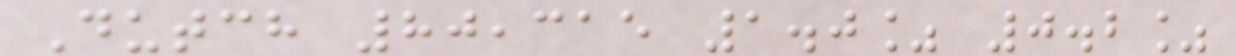Dutch 80,315 1.0% 0.2%
